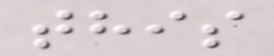this
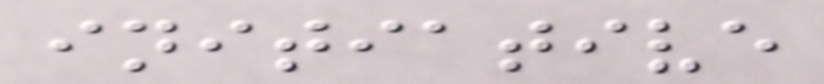initiative
